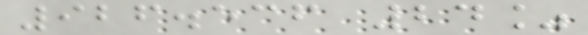926.536 24%
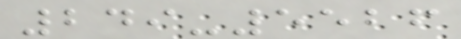249-5526
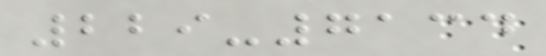229-7134
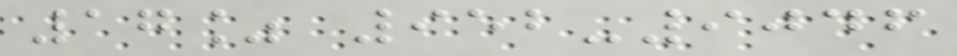17% 952-9046
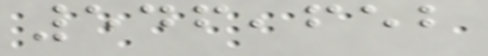546,652
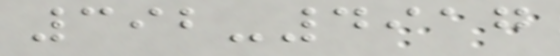392-4917
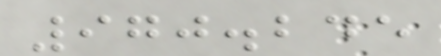970.245
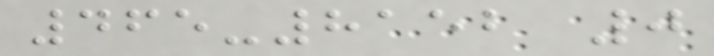465-8152 0
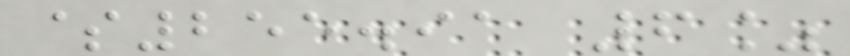$255.91 6%
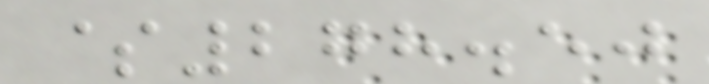$278.50
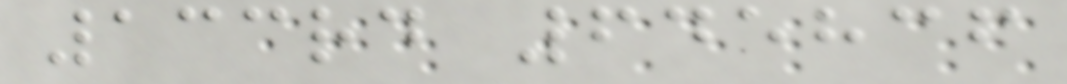133rd 645836
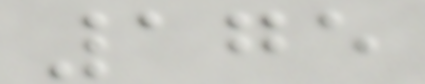175
